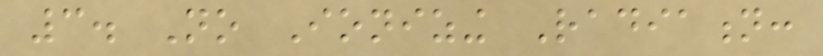3. No Ionizing Radiation:
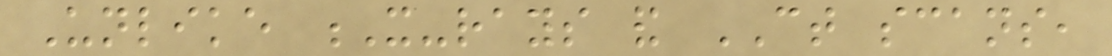Unlike X-rays and CT scans,
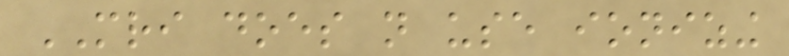MRI does not use ionizing
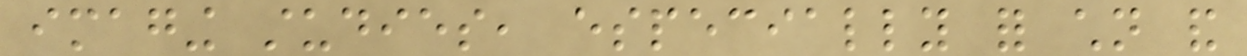imaging studies, especially for children and
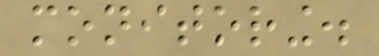monitoring.
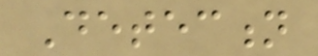Detection
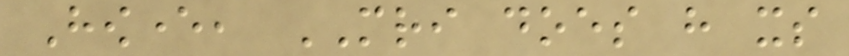However, MRI does have its
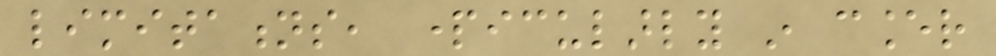limitations, particularly in cancer
